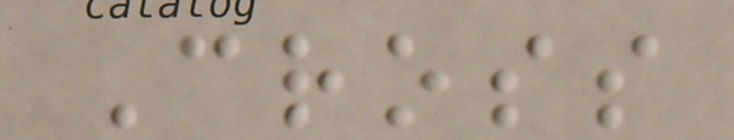Cross
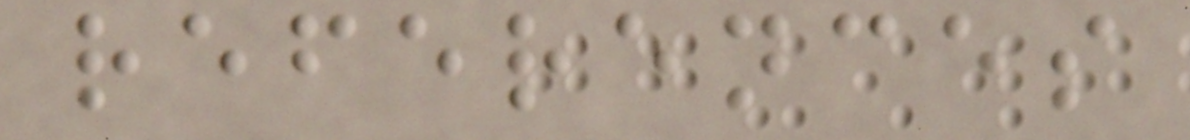references
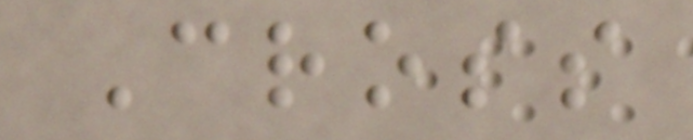Cross
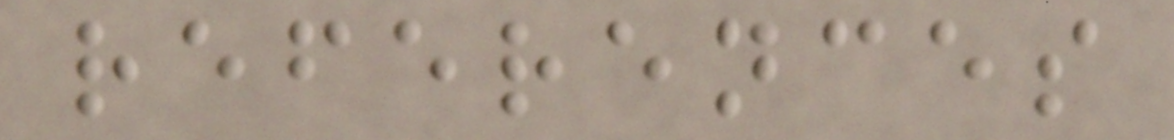references
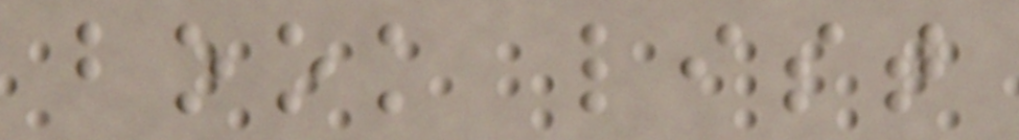book list
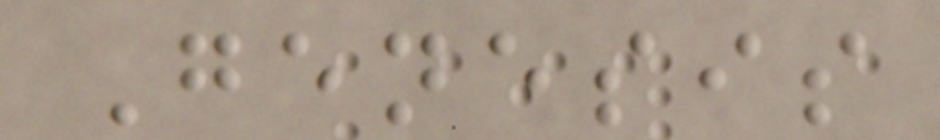Genesis
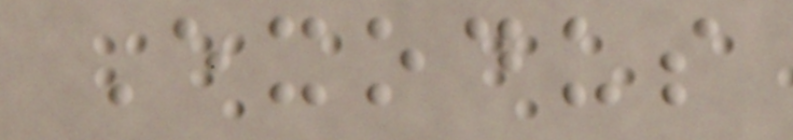Exodus
